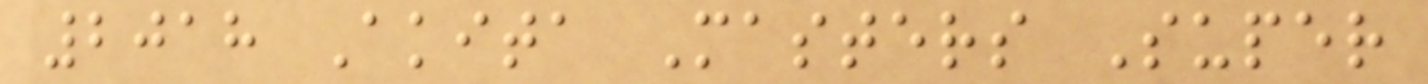2018 Akita Masters Super
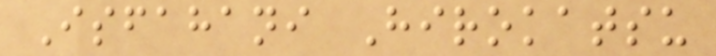Isfahani Hirokatsu
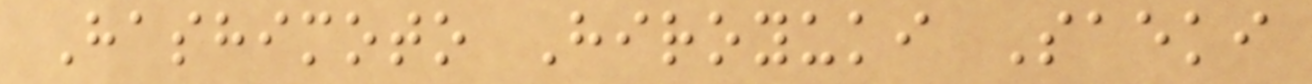Hashimoto Hiroyuki Saeki
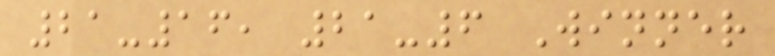21-16, 21-6 Winner
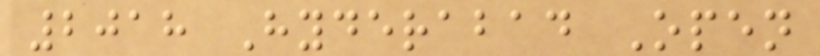2018 Hyderabad Open
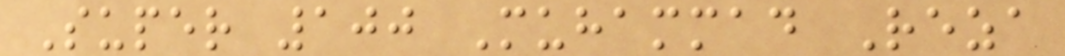Super 100 Muhammad Reza
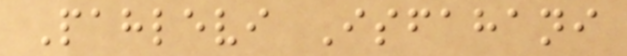Pahlevi Isfahani
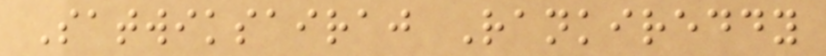Satwiksairaj Rankireddy
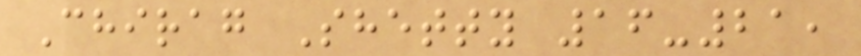Chirag Shetty 16-21,
